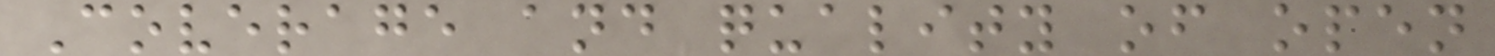Coverage and quality of open
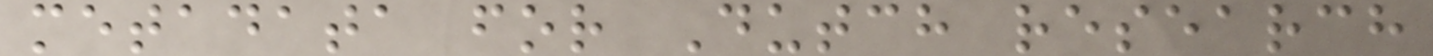metadata for Dutch research
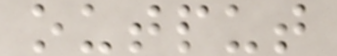output
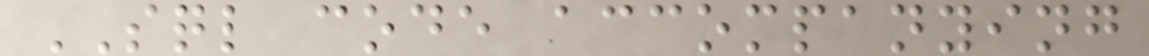SQL code accompanying
